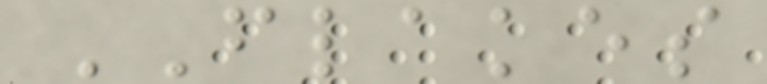FLAKES
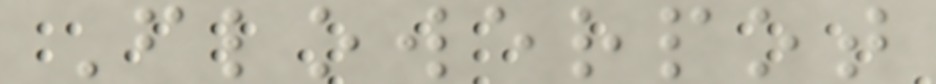Flowerpot
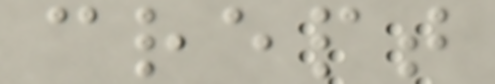crept
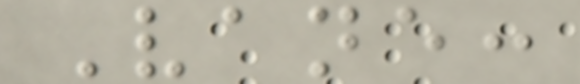Vane:
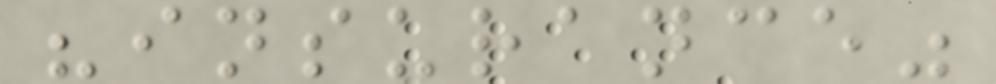"insurance"
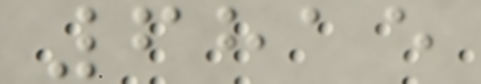6815
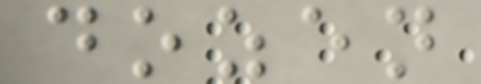dozen
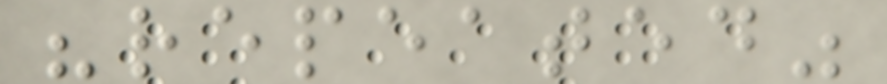"repeated"
